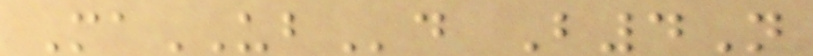MaUBd B4N
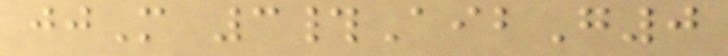jjM 3#AibG0
